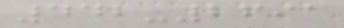442-2691
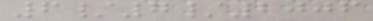6/7/2006
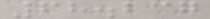68.237
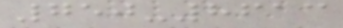750-8613
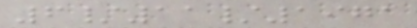6/11/1971
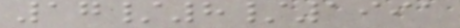17/8/1991
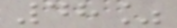48%
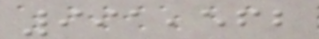991,562
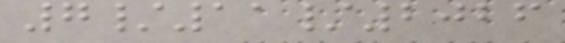7/11/2026
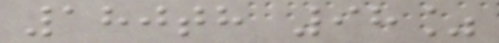180th 98%
